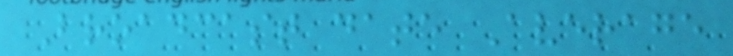Broadcast date Average
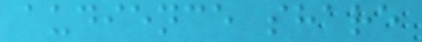audience share
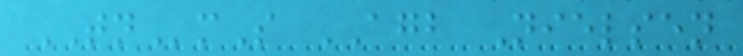TNmS AGB Nielsen
